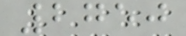2750
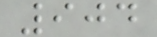904
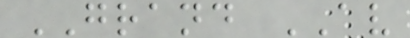GRAND AV
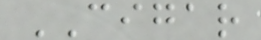CIGAR
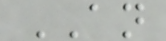AN
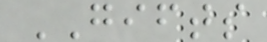GIFTS
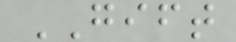GIFT
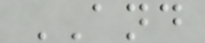AND
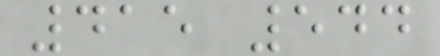415 544
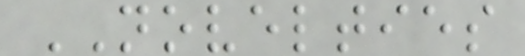NOVELTIES
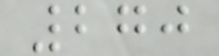270
